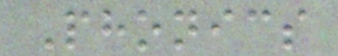Phonics
